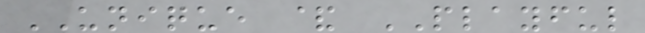UNIQUE & PLAYFUL
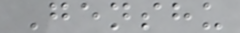Genshu
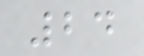24
